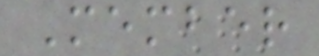Member
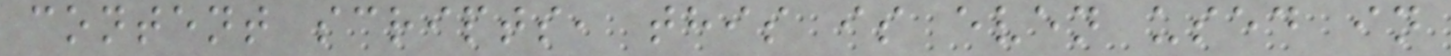content scripts, this is even used in
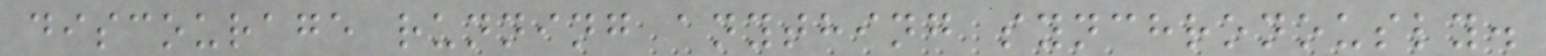discourage running anything synchronously.
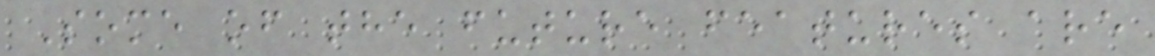Some of the future features are
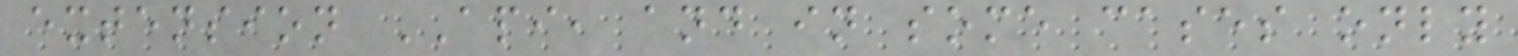extension API, and in some cases only
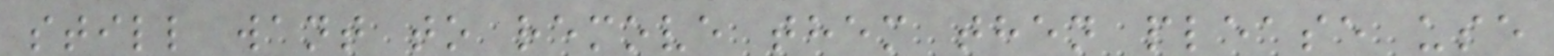still want to remove them then please use
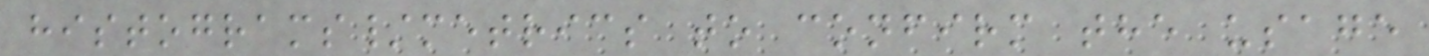histograms/metrics to confirm the usage
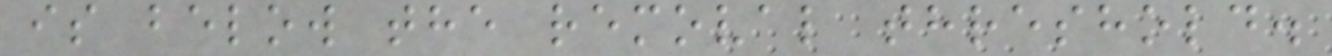is below the removal threshold.
